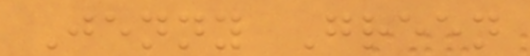Jenny Green
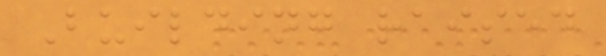Building raised
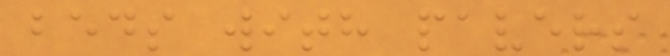beds with pavers
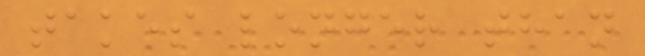takes longer than
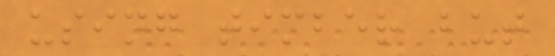using timber but
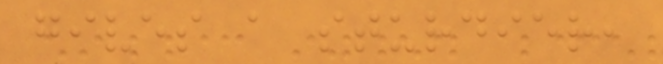gives a sturdier,
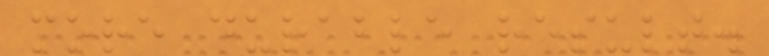more durable result.
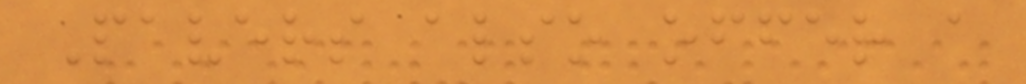Pavers also offer a
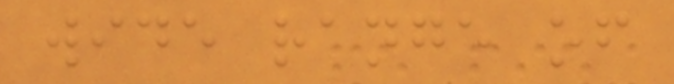wide range of
